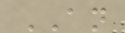AN
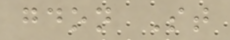gdon St
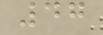47
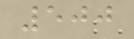500
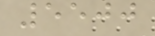5500
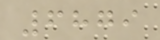6879
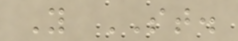Y ST.
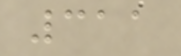311
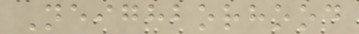Neighborhood
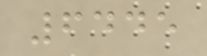6445
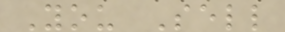You Sell
